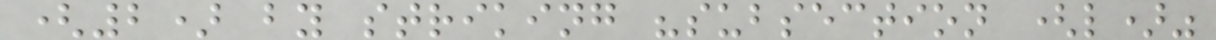(2) by striking "subsection (l)"
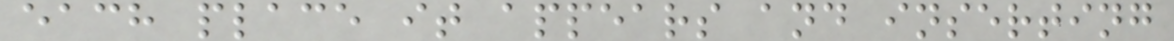each place it appears and inserting
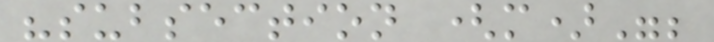"subsection (m)";
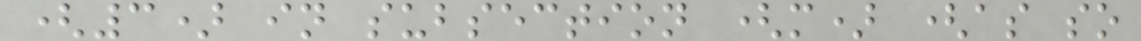(3) in subsection (m) (as so
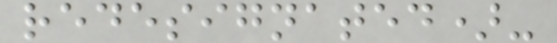redesignated)-
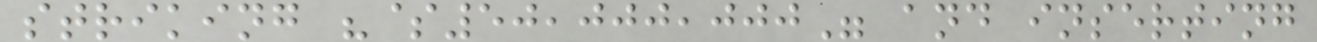striking "$50,000,000" and inserting
